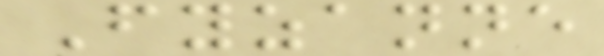Fyzanne
